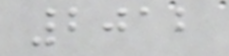2012
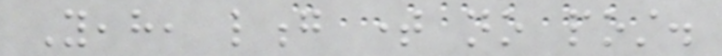Yeah, long time no post.
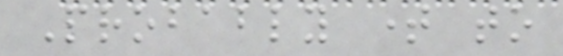Probably time to
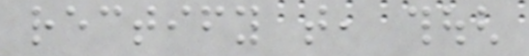rectify that, though
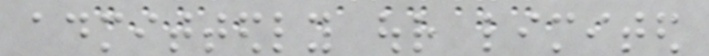admittedly our limited
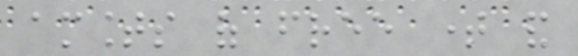amounts of free time and
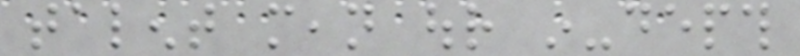talent mean our in-depth
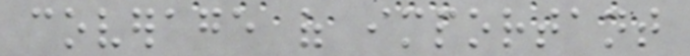coverage of important
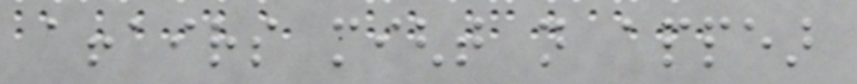affairs might not appear
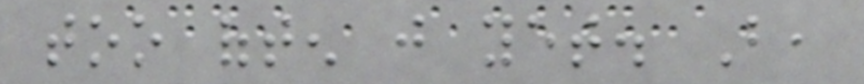too often just yet. But,
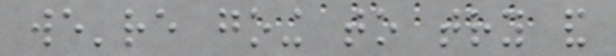we're going to try and
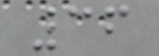36
